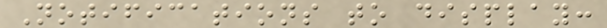Notifications to display:
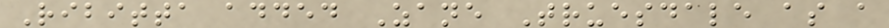Ribitta added Zane Truesdale as a
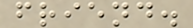friend.
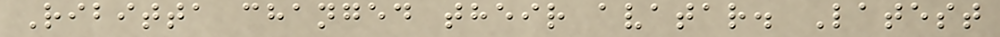Ribitta changed their avatar. Latest
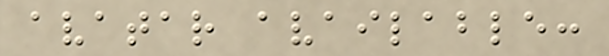avatar available:
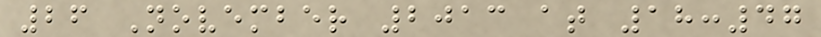26 November 2013 at 18:47
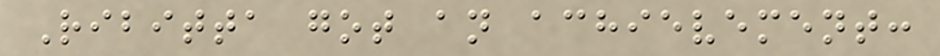Ribitta got an achievement:
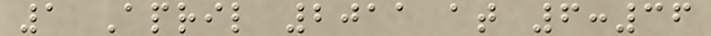1 April 2011 at 6:36
